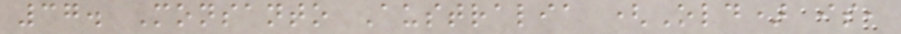37. Monsanto Australia (Old) is,
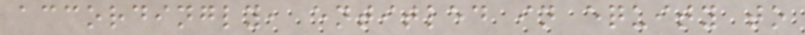accordingly, entitled in equity to
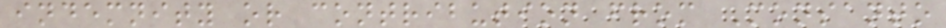indemnity or contribution from Monsanto
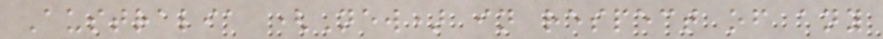Australia (New) in respect of any
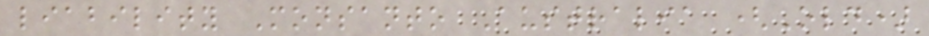liability Monsanto Australia (Old)
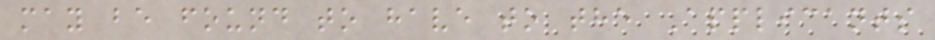may be found to have to the Applicants
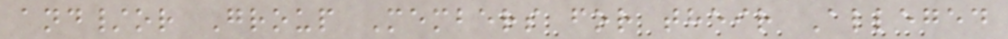and/or Group Members for their Alleged
